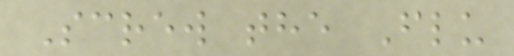Screw the Flu
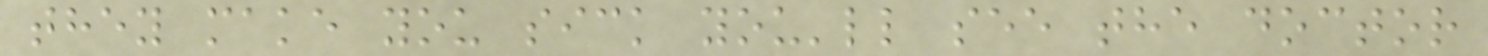they make you sick you'll see the doctor
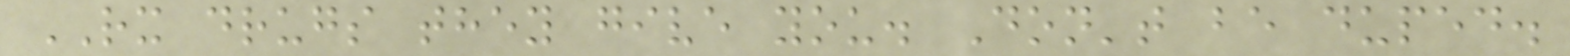RX drugs they give you. Don't be duped.
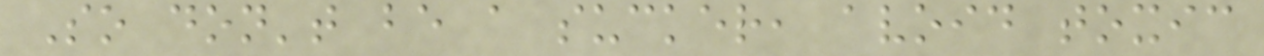So don't be a sucker, avoid toxic
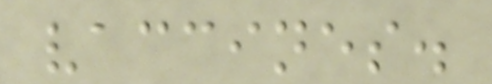vaccines.
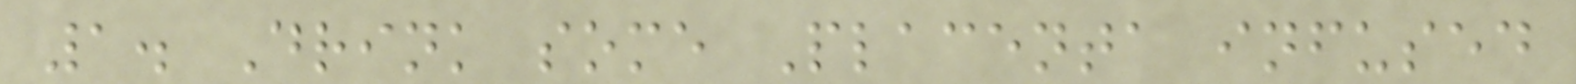1. Drink some Placenta infused
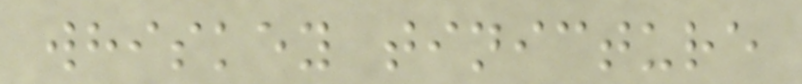whiskey tinicture
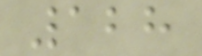128
